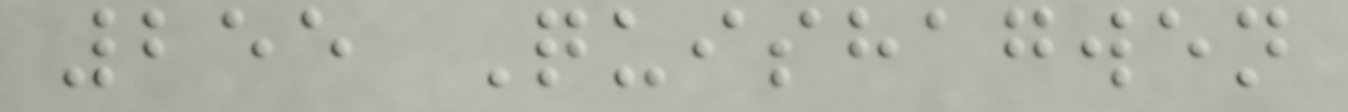255 Quishagwen
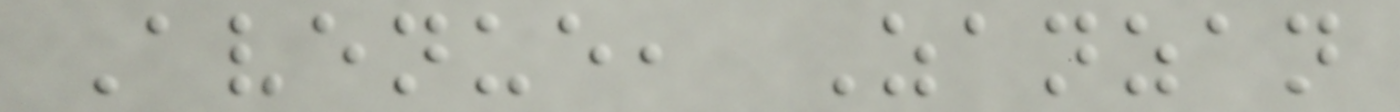Avenue, Zanzan
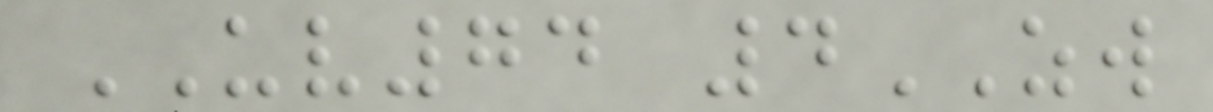UV74 4ZW
